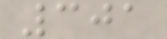301
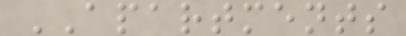APARTMENTS
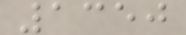1350
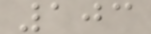103
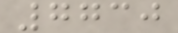7730
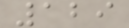129
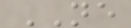NE
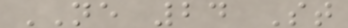NE 24 St
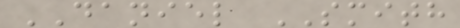DANIEL SMITH
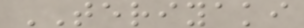TERIYAKI
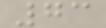73
